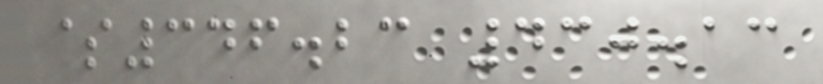$346.23 430.13
